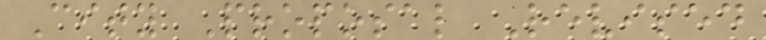City Proposal Revised
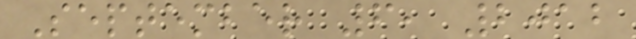September 6, 2012
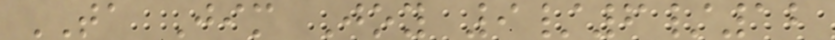TA Jim Joy 9/6/12
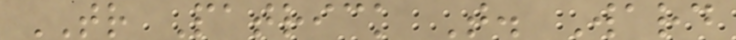TR Patrick T. Ward
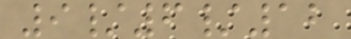9/6/12
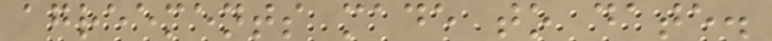agreements made to date.
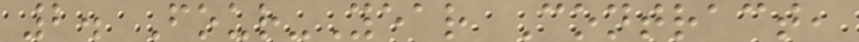2. Four-Year Contract,
